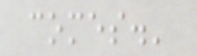comes.'
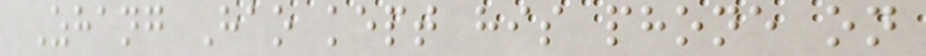Zhang Hao kept his phone on
